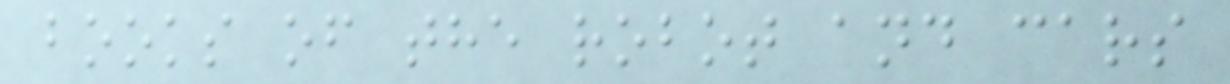books of the robot and cars
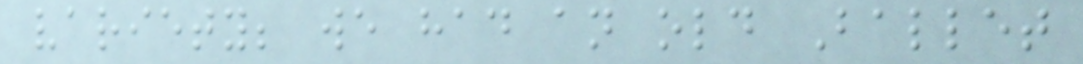variety; we had an old Ballet
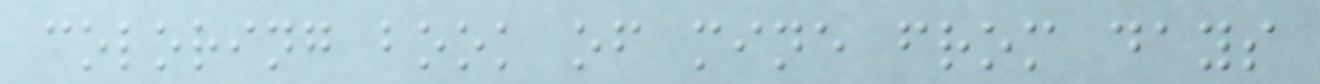coloring book of mine from days
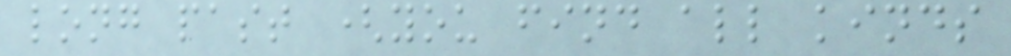long past (you find all kinds
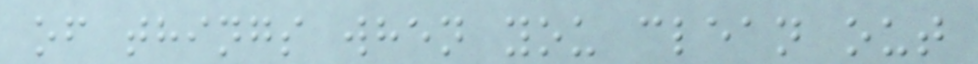of things when you clean out
